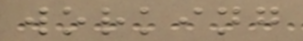working
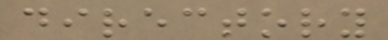directory
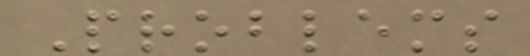Problems
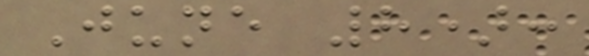June 8):
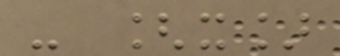- [x]
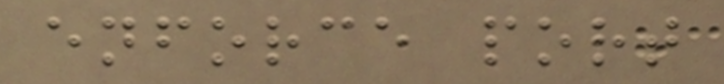enforce port
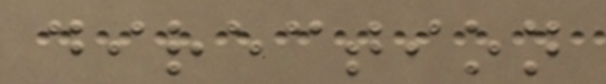direction
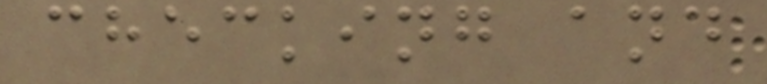checking and
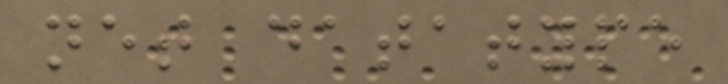net datatype
